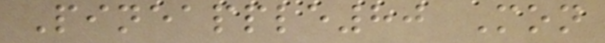Pineapple80 Mon
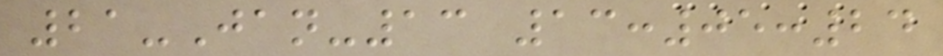21-Jan-13 13:05:24
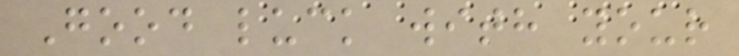Good luck with your
